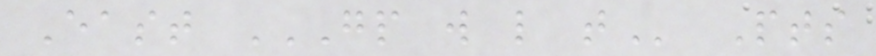East GP W L T Pts
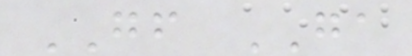GF GA
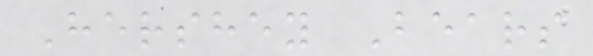Hershey Bears
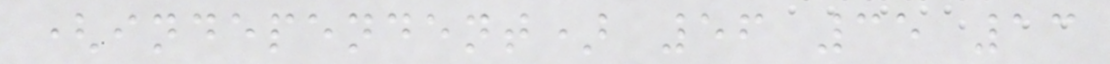(independent) 56 35 13
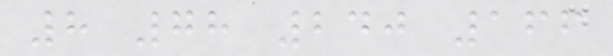8 78 240 166
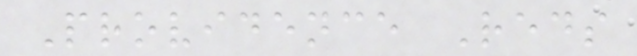Providence Reds
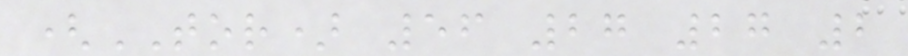(TOR) 56 27 27 2
